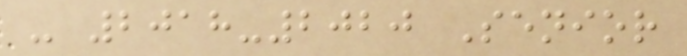- 2018-2020 Senior
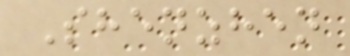Shenzhen
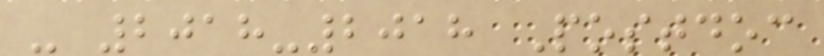- 2018-2018 Postdoc
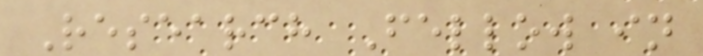Research Fellow in
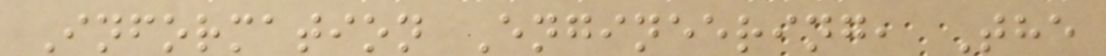Information Engineering, The
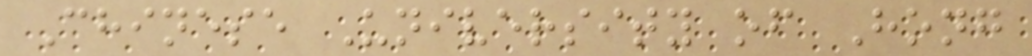Chinese University of Hong
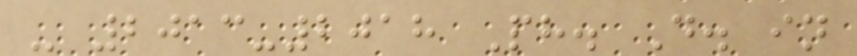- 2013-2018 Ph. D. in
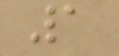1
